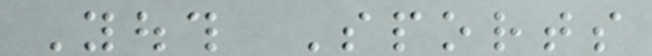Youth Sports
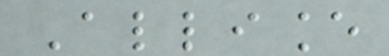Alliance
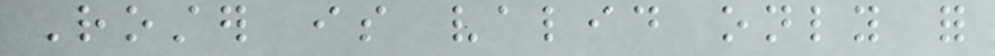Roster is valid only for
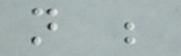not be
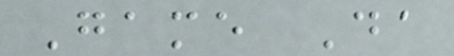Game Da
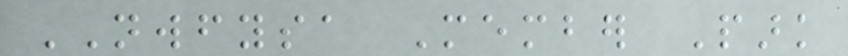NWFYSA Member Park
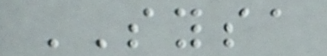SYSA
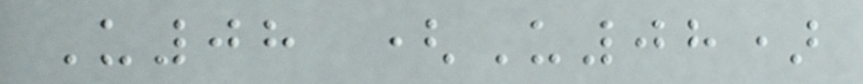U08 (U08)
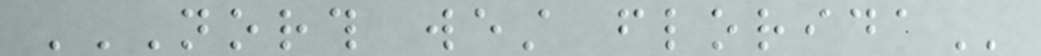NORTH WEST FLORIDA
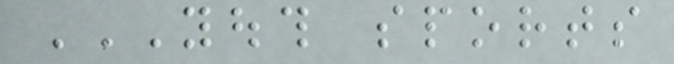YOUTH SPORTS
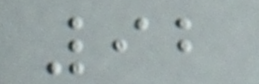92
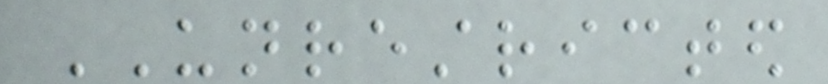UNRESTRICTED
